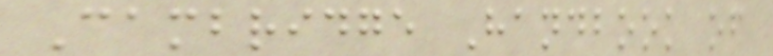Cambridge Handbook of
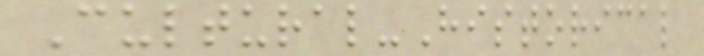Cultural-Historical
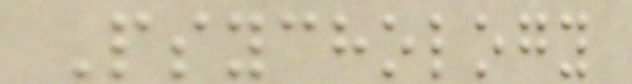Psychology
